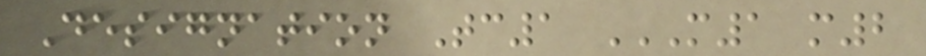Designation Tc1 M1 M2
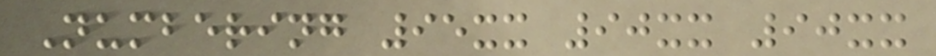Numbering 95xx 90xx 90xx
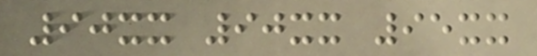90xx 90xx 95xx
